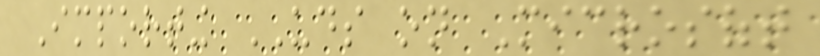Importing UDS on Microsoft
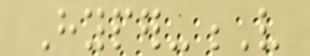Hyper-V
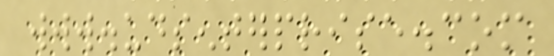www.udsenterprise.com
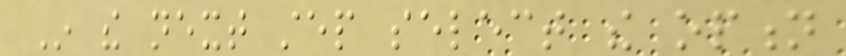In the next step select the option
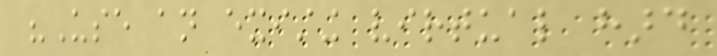"Use an existing virtual hard
